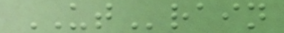UTrain
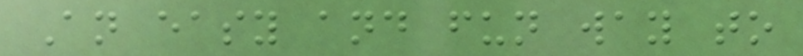An easy and fun way to
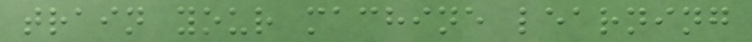train your machine learning
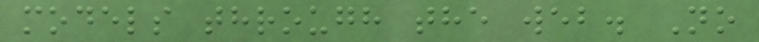models through the web. No
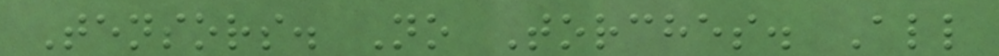Tensors. No Torches. All
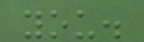you.
